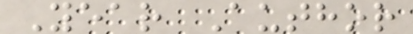Year Author
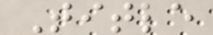Title
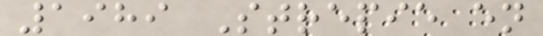1989 Strepie en
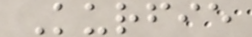Kurfie
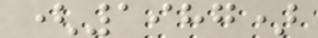(1987)
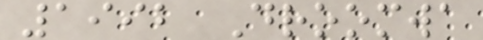1992 Droomwa
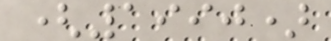(1990)
